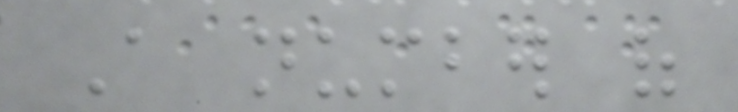A number of
